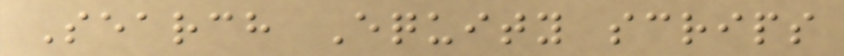Search Equity scrips
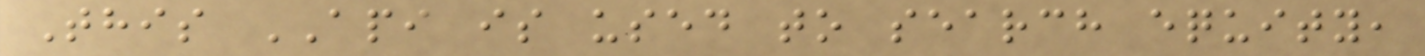This API is used to search equity,
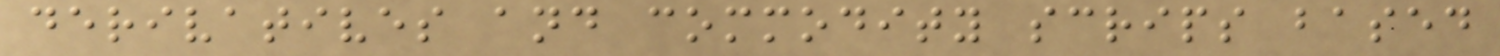derivatives and commodity scrips based
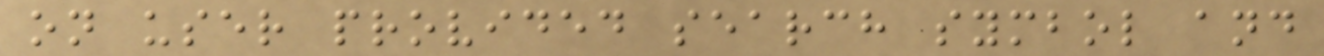on user provided search symbol and
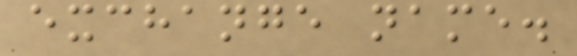exchange name.
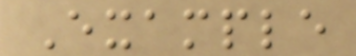Example
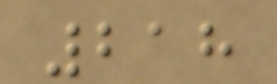218
